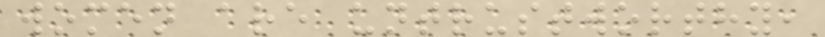women are untrustworthy,
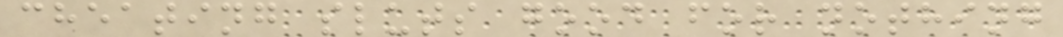cheating sluts good for nothing
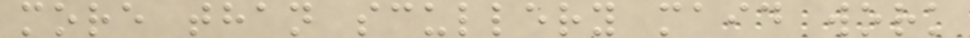more than scullery maid work
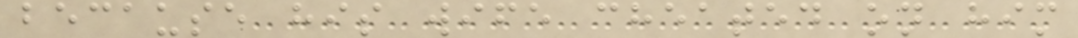because his wife cheated on him
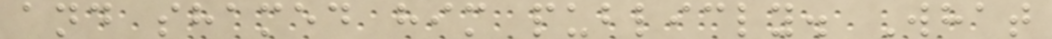and shamed him publicly. What
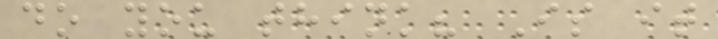do you think? Is it
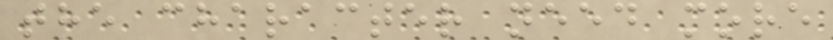the character need more
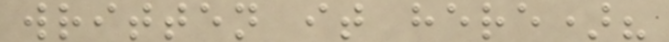written it here)?
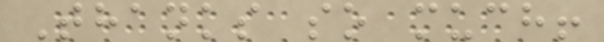Thanks so much!
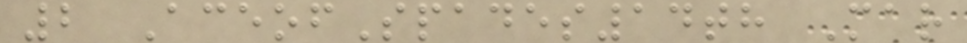2 AceofSpades14th Mar
